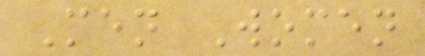Men Women
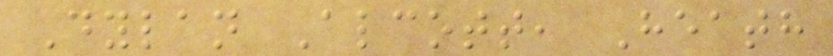Dylan Alcott, Heath
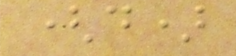(d)
